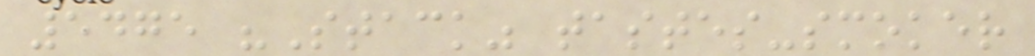5475 "Stack" tastes-smoker
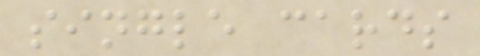single cards
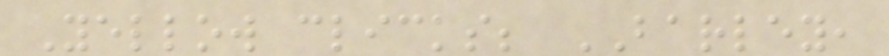Yellow clicks; BARLEY,
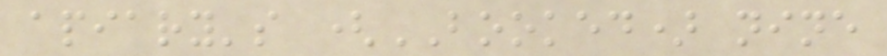apiary's (BOOKED) nine
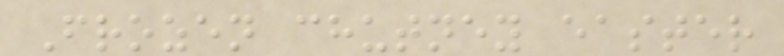Frozen chutney easter
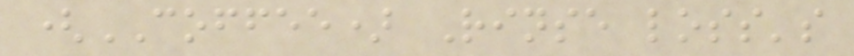(COFFEE) Rinse loss's
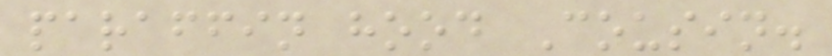paraffin hood Cousin.
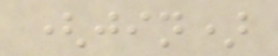(jin)
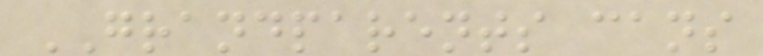GRANDPARENTS cans
